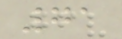71
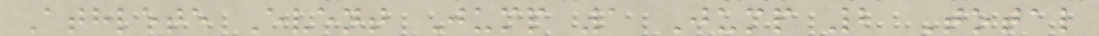Athlete Event Jump 1 Jump 2 Total
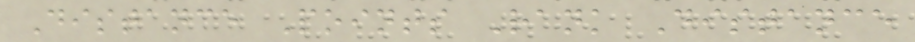Distance Points Rank Distance
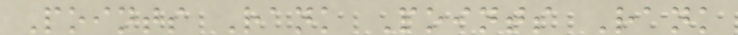Points Rank Points Rank
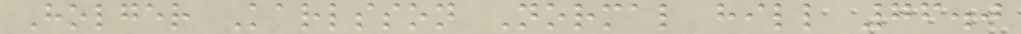Holger Karlsson Normal hill 76.0
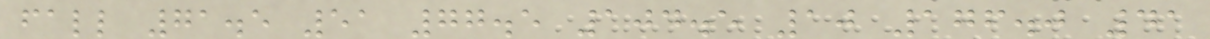fall 71.5 51 77.5 104.5 10 176.0 41
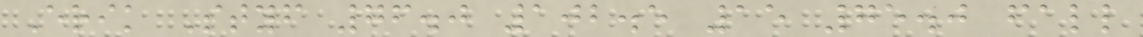Erik Styf 76.0 102.5 15 75.0 fall
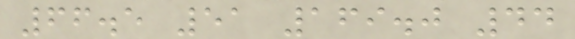66.5 51 169.0 44
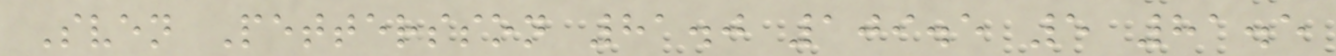Sven Pettersson 81.0 109.5 5 81.5
